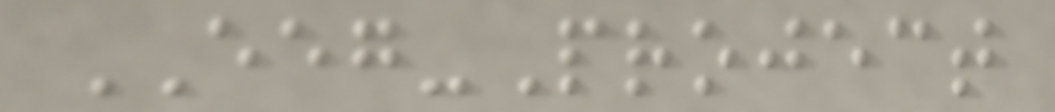EEG-Project
